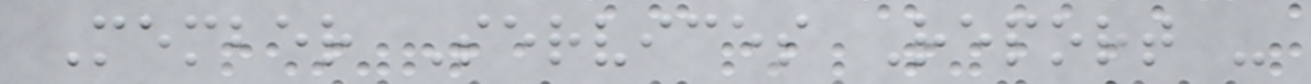Member Services Report -
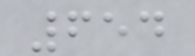654
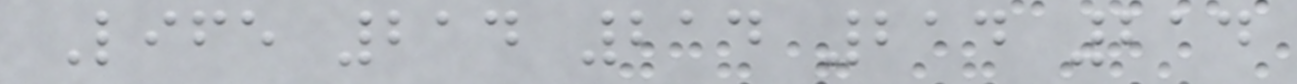Life 214 214 214 214
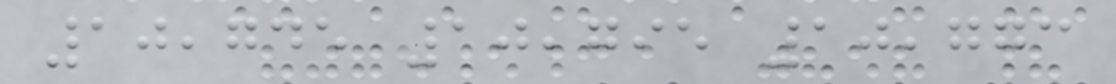10,745 10,795 10,773
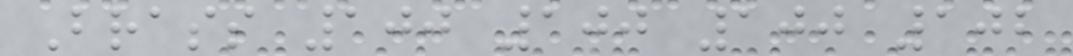Brass 100 100 100 102
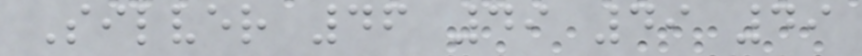Silver 46 49 49 49
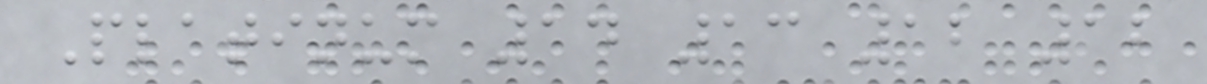Platinum 14 13 12 12
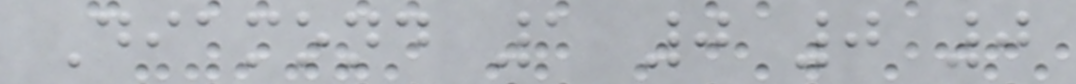Diamond 1 0 0 0
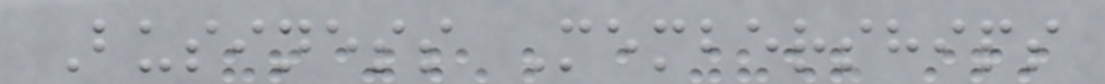Business Memberships
